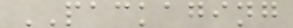PACKAGING
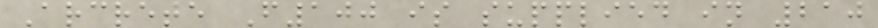Arcrete F100 is supplied in 210
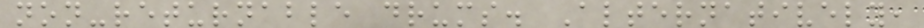non-returnable drums. Alternatively,
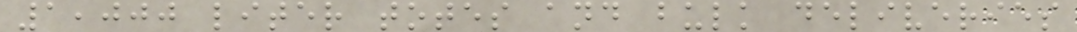1,000 liter totes and bulk deliveries
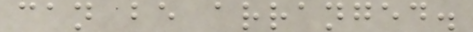can be arranged.
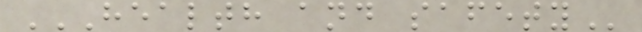HEALTH AND SAFETY
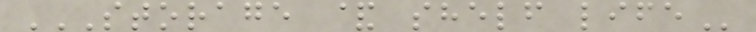STORAGE & SHELF LIFE
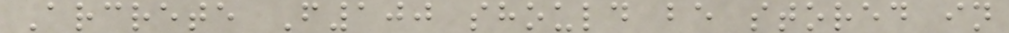Arcrete F100 should be stored in
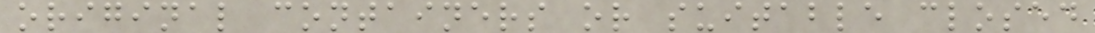original containers or suitable closed
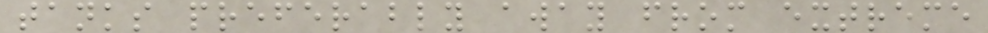tanks preferably away from extreme
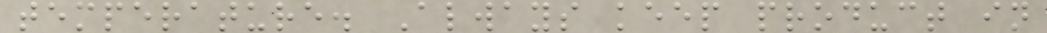temperature. Always keep product in
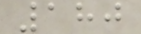180
